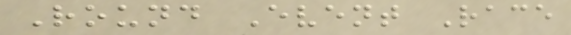Round Event Race
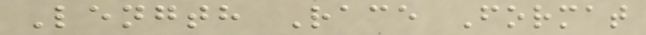Length Race Format
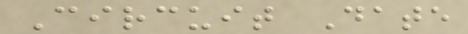Circuit Date
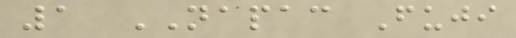1 NAPAC Fuji
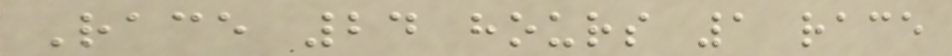Race 24 hours 1 race
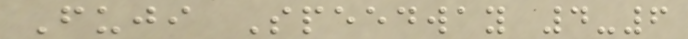Fuji Speedway 4-6
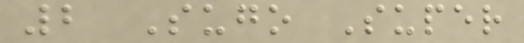2 Sugo Super
